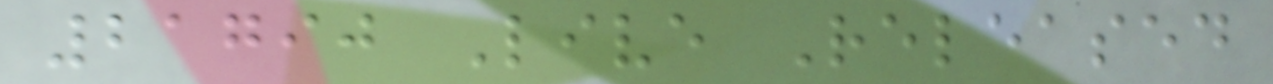21790 Live Released
